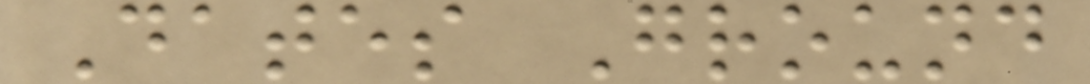Dates Ground
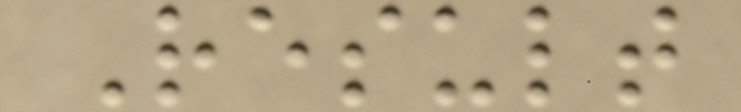Result
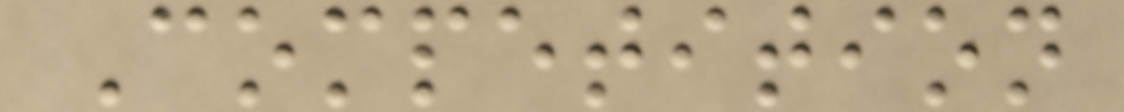Competition
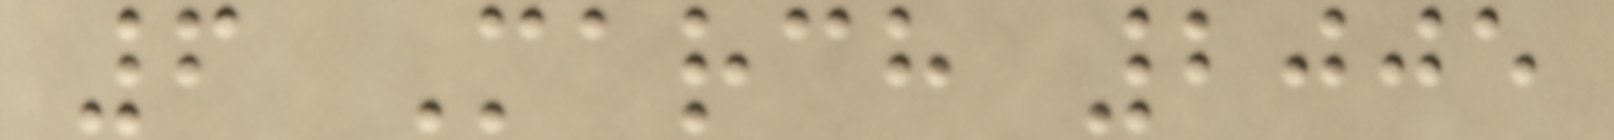6 March 2005
